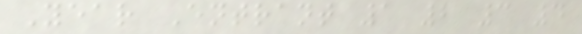Year Entrant 1 2 3 4
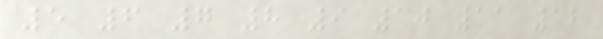5 6 7 8 9 10 11 12
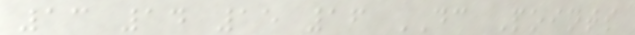13 14 15 16 DC Points
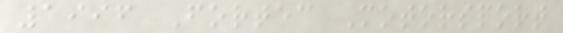1996 Fortec Motorsport
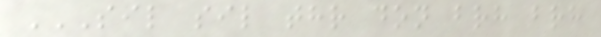SIL SIL THR DON BRH BRH
